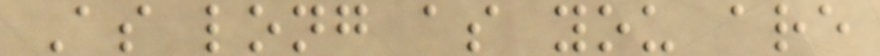As long as you are
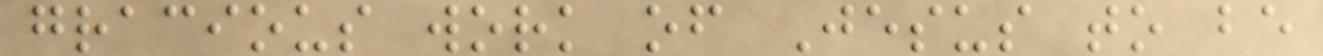gracious work of Jesus to be
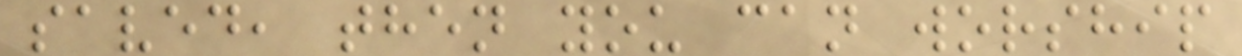saved, then you can worship
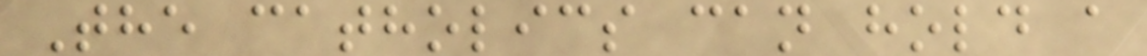The catholics can hold a
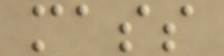mass
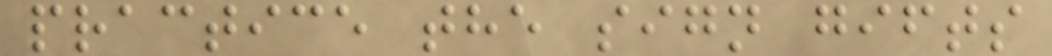practice the sign gifts
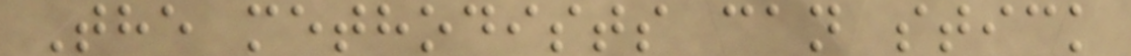The methodists can stick
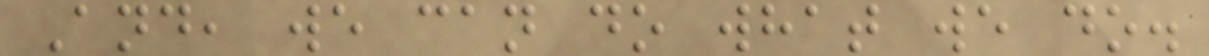And, we can do what we do.
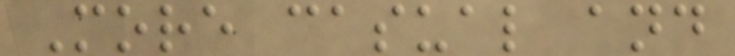More casual and
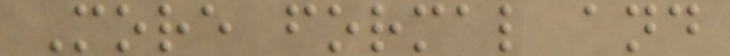More formal and
